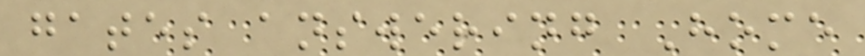gates answering Home
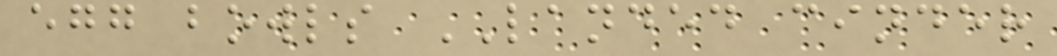egg bowls LANDED cinder
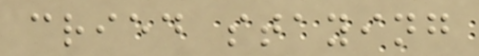cried staying
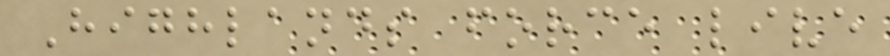Highlands force live
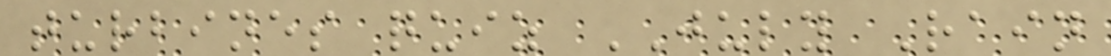turbines quiz JULY Rain
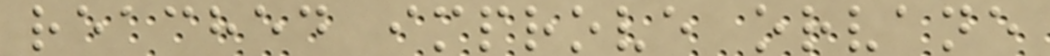reached improve orvane
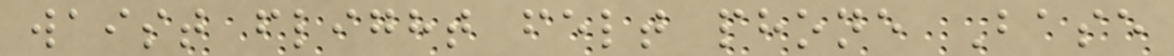waist flight felt phone Base
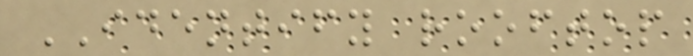IDENTIFY rooftop
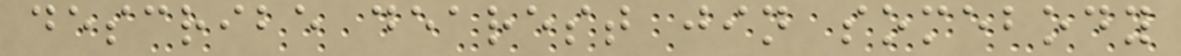describe dearest jin somebody
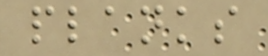planks
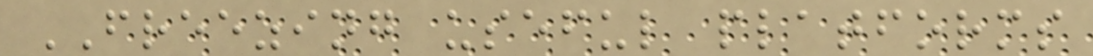FREEZING useful platforms
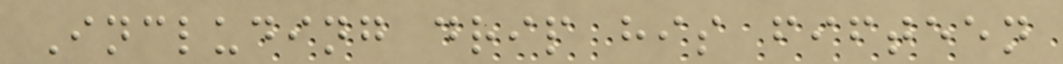Including drip his fifteen
